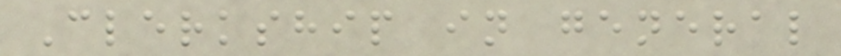Clerkship in general
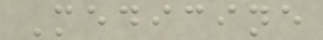Medicine
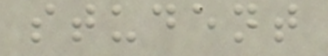student
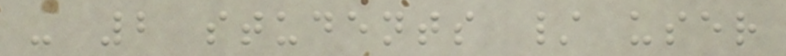- 2 students / user
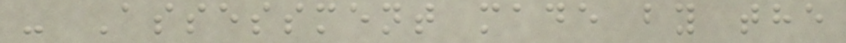- Assessment made by the
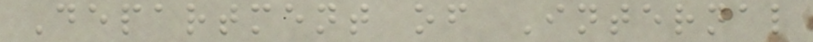Department of Internal
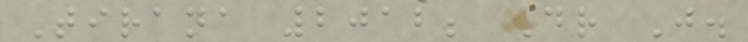Tirana 2012; Dr J.
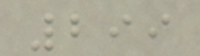299
